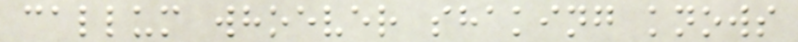callum whoever shaking knows
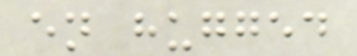en hugged
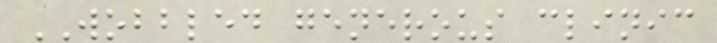WOBBLED generous clinic
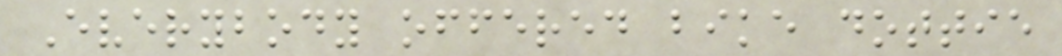Everybody offered bike dottie
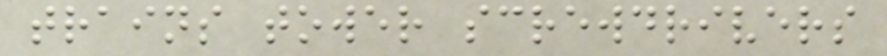trains tower screwdrivers
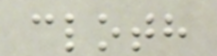cloth
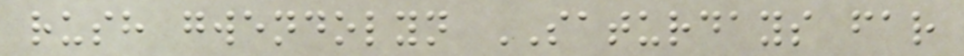rush gwendolyn SATURDAYS far
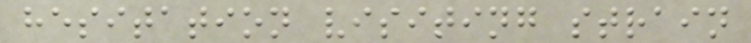hesitation visiting strain
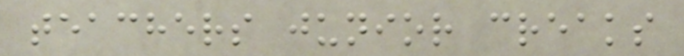teachers junior creaks
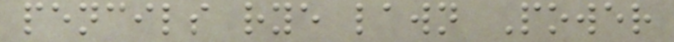pencils rye lawn Power
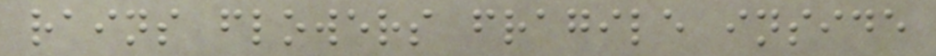rains flowers fragile inside
